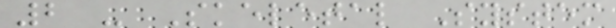2 - Skeletal System
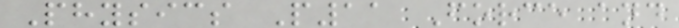Physics P11 Force and
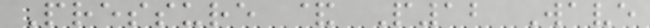Pressure & P12 Wave
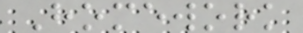Homework
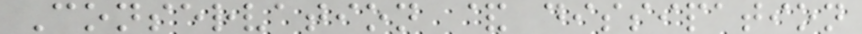Conservation & dissipation
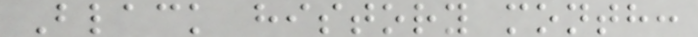Black history month:
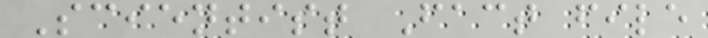Scientist Fact file
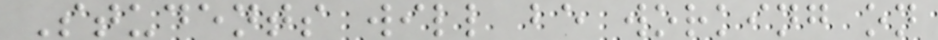Students will be working on
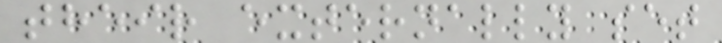their externally set
